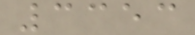3353
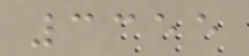3355
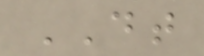DT
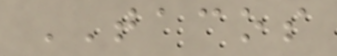TACOS
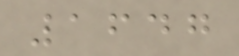1647
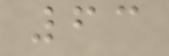63
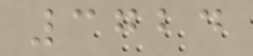3724
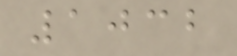1032
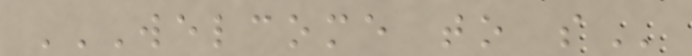WELCOME TO S
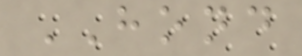HOND
